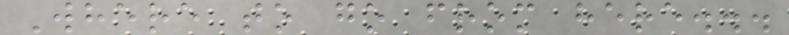Where to go from here...
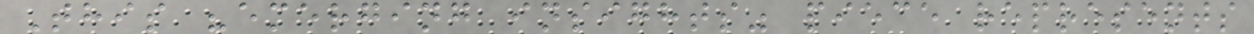This "emerging insights" piece represents
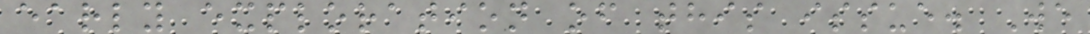early exploration of this issue. We
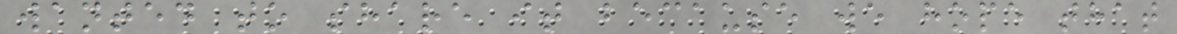wanted to share it because we hope that
